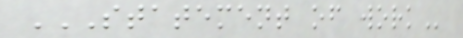STATEMENT OF WORK
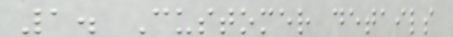1. Customer details
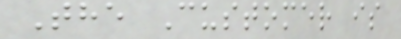The Customer is
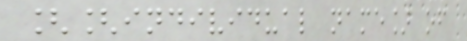[[individual name] of
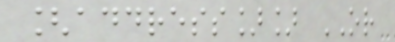[address]] OR
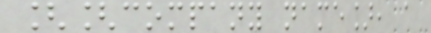[[company name], a
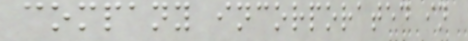company incorporated in
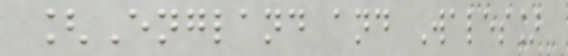[England and Wales]
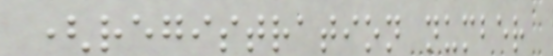(registration number
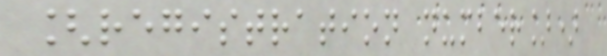[registration number])
